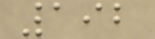192
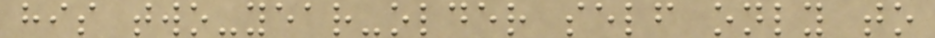his two-year-older self only to
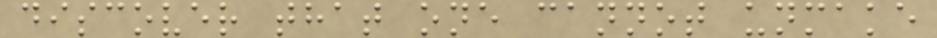discover that one cannot unmake
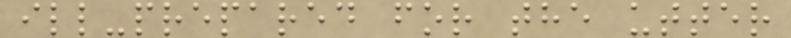ill-prepared for the utter
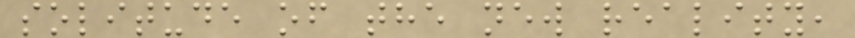solitude of the new reality,
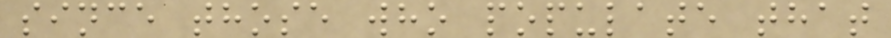since those who populate that
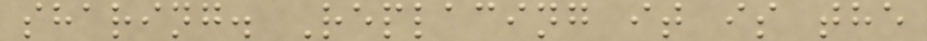sharing. Replacing it is the
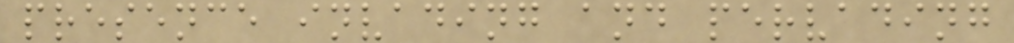presence invading and pervading
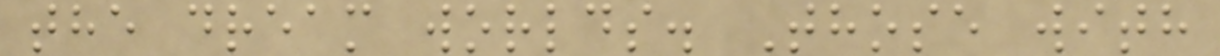the dream worlds. Those with
